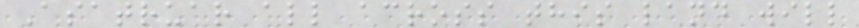Asatruar all across this land will
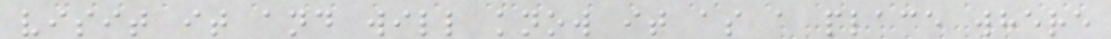visit it and will know it as a place where
